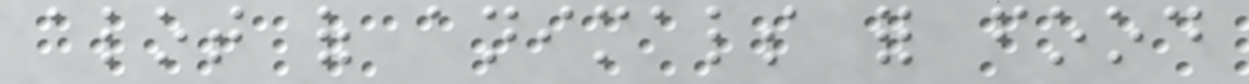alot of animals for food
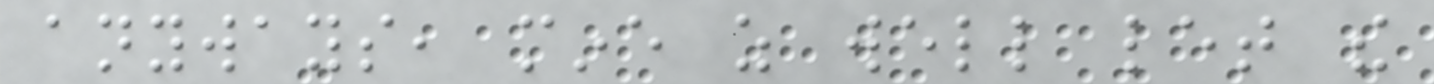anyways, mine as well let the
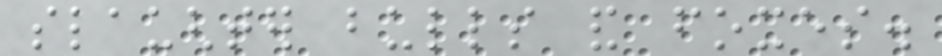slaughter bulls and foxes.
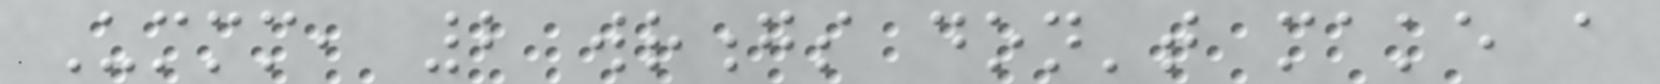Ummm, 2 wrongs don't make a
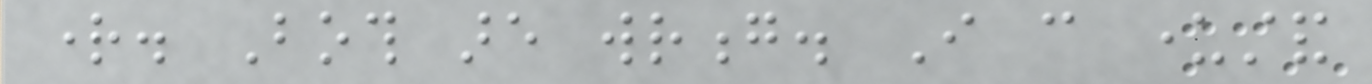right. Both are wrong. I can understand
